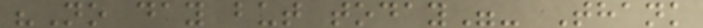"No day but today"- Thank
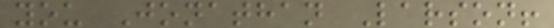you Jonathan Larson!
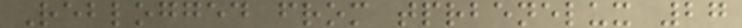Reblogged from tprbenelux 27
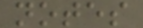notes
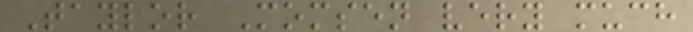Taylor Momsen very much
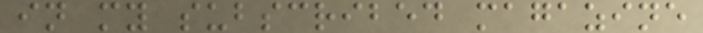in my subscribed magazine
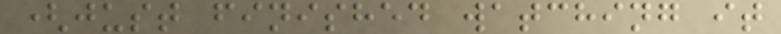(just finished watching it
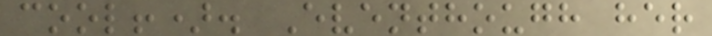cool!). Eventhough her
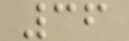36
